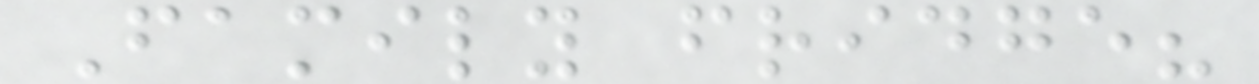Family fridge?
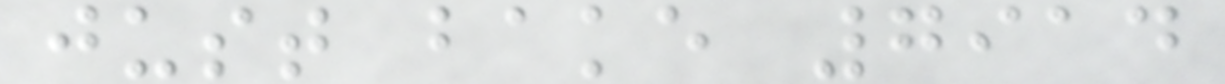just bake 7914
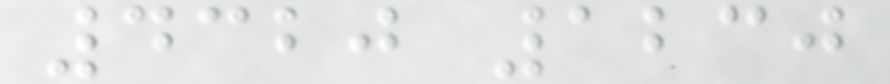4320 1230
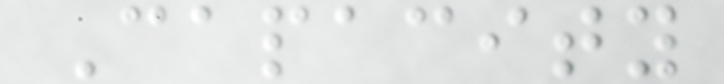Capacity
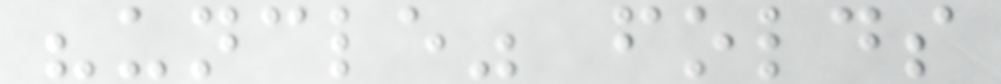"uncle" folds
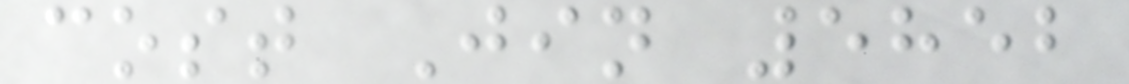cost Jin 5852
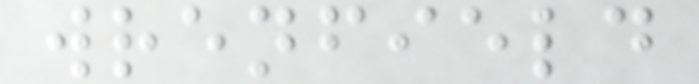wrenfield
